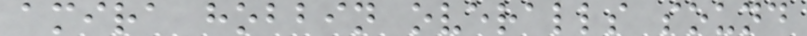amira hobbin overalls sound
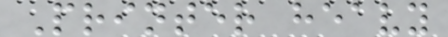Printer heavy
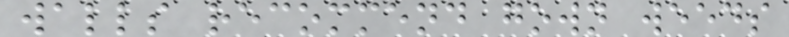walls recommend gown weeds
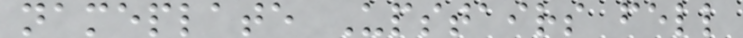nameplate Upstairs fell
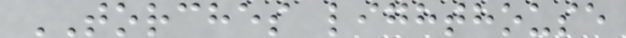TORCHES lighthouse
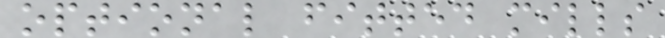optional fitted mills
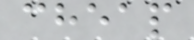cheap
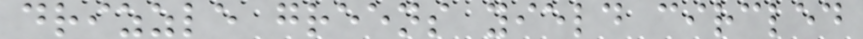drizzle greens yield circled
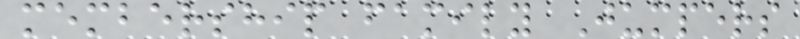membership family Jumpers
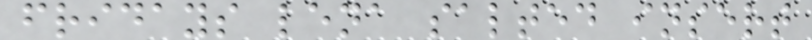fridays lena salted insert
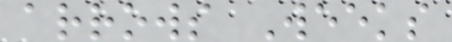arrows Weeks
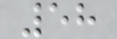58
